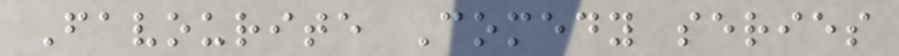Favourite Comedy series
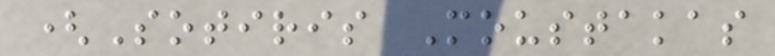(Sotiris Moustakas
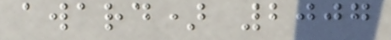award) 2007
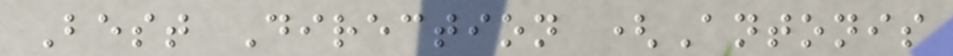Best Direction (Antonis
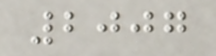2007
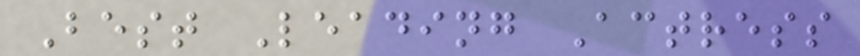Best Leading Actress
